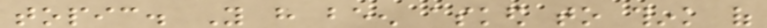topic. You have been asked to think of
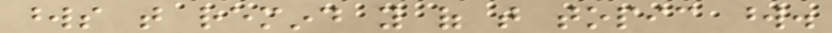words that remind you of that topic word.
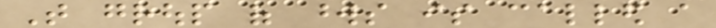That group of words is called a
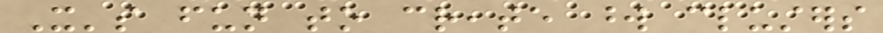It's fun to create word clusters
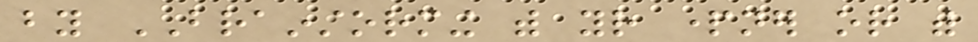by BRAINSTORMING with your partner or with
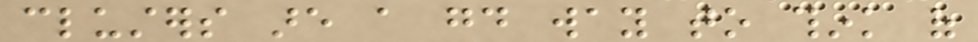clusters are a good way to think of
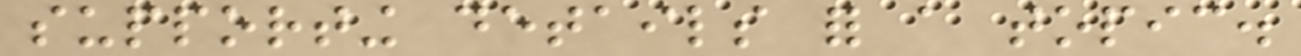supporting details for a topic.
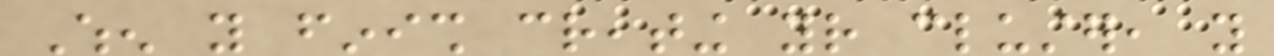When you finish creating your cluster, you
